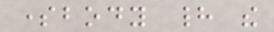somebody had the
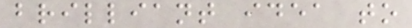brilliant idea to
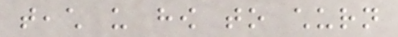teach us how to churn
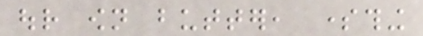our own butter, something
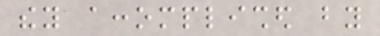they accomplished by
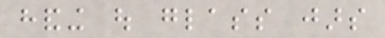handing out glass jars
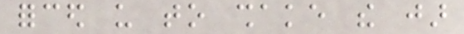forced us to shake the jar
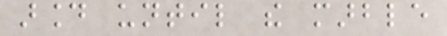around until the marble
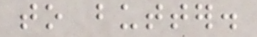to butter.
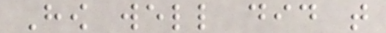How well did that
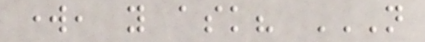work, you ask? NOT
